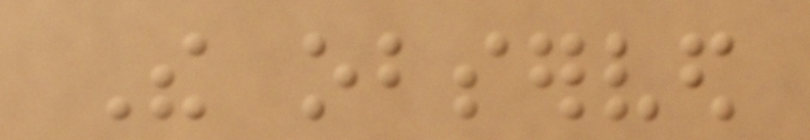The observed
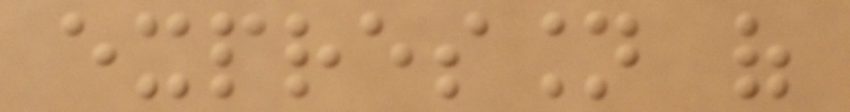expression of
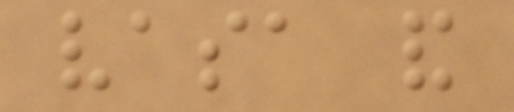vasa and
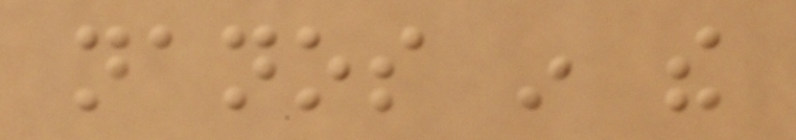nanos in the
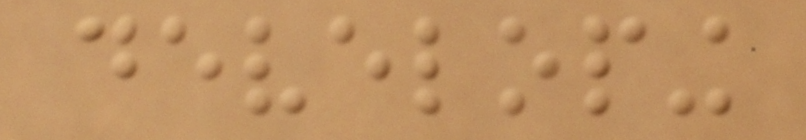developing
